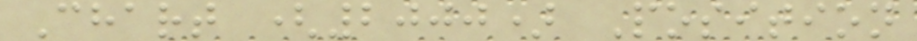Chart (2000) Position
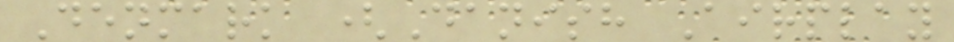Denmark (Danish Airplay
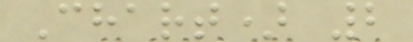Chart) 2
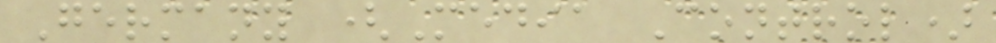Germany (Media Control)
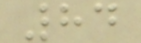84
